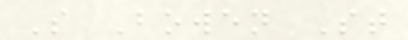S Bowen St
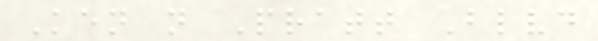Ken n Pratt Blvd
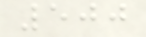500
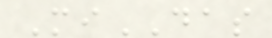MiDAS
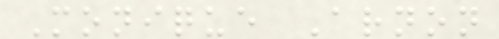Monique Arnon
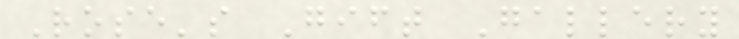Rose's Gift Gallery
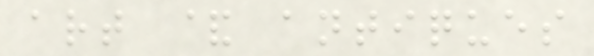art & antiques
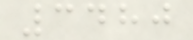3480
